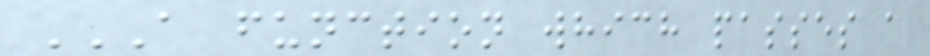A FUNCTION WHICH PASSES A
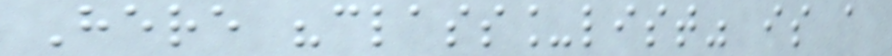Here "class_list" is a
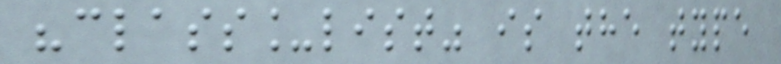"class_list" is the type
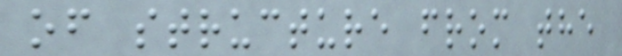of structure from the
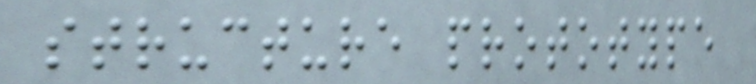structure prototype
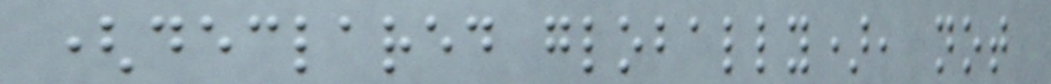(declared globally), not
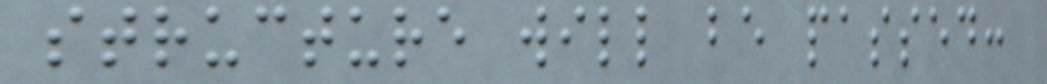structure will be passed:
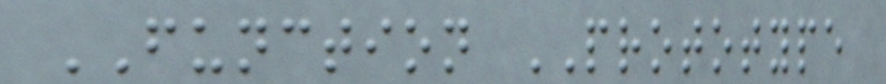FUNCTION PROTOTYPE
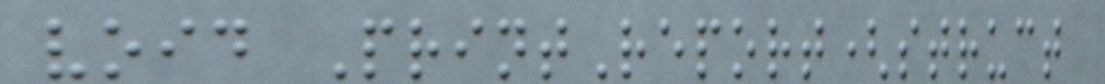void PrintReport(struct
